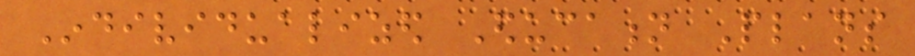Individualized Education Plans
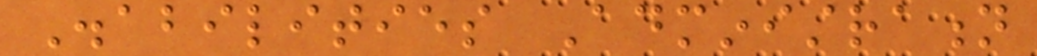Disabilities Administration
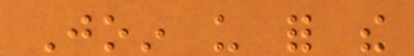Join us for the
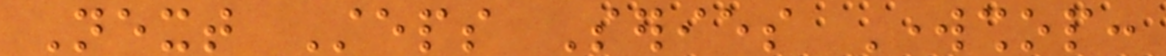Next Steps Series Workshop:
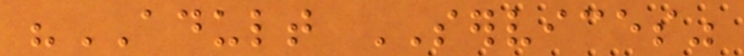"ADULT SERVICES"
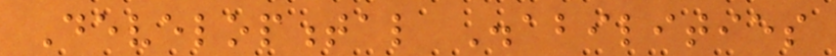Developmental Disabilities
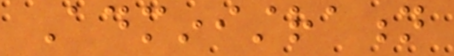Administration
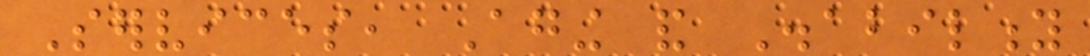Services, Aging and Disability
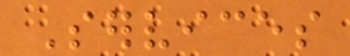Services
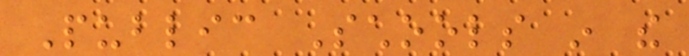Public Schools in the
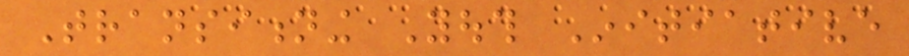Transitioning Youth Initiative
